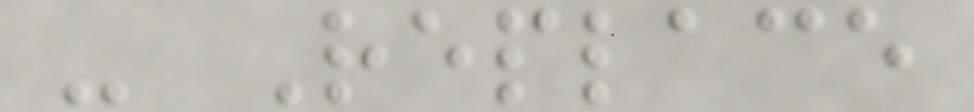- Replace
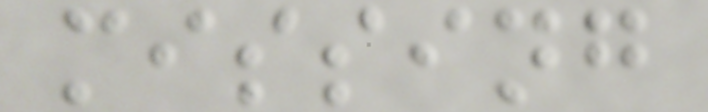missing
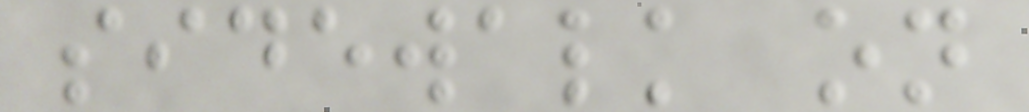sidewalk on
